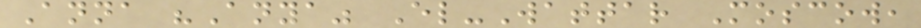Anna "Anya" El-Wattar Moscow,
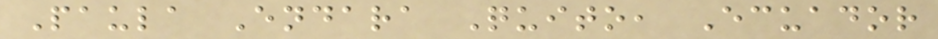Paula Endara Quito, Ecuador
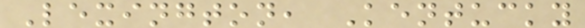Lexington, Kentucky
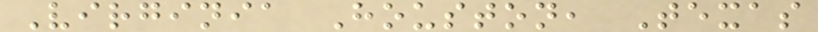Virginia Houston, Texas
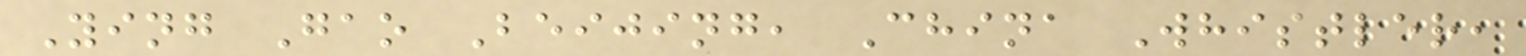Ying Gao Beijing, China Whistler,
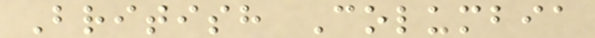British Columbia
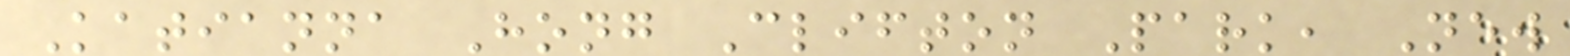Katianna Hong Clifton Park, New
